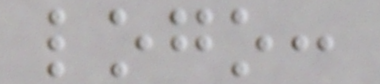logo:
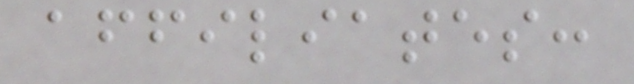affiliates:
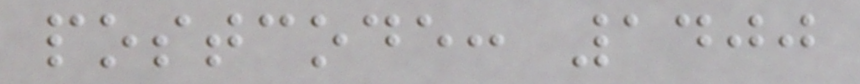postcode: 1400
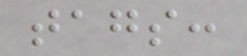tags:
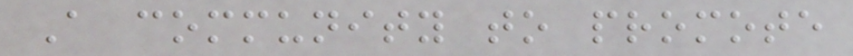A community to promote
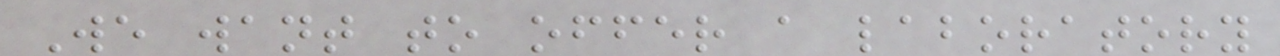We want to offer a laboratory
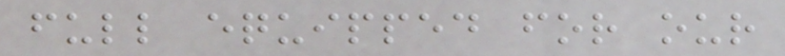full equipped for our
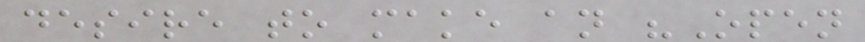desire to make an "Open
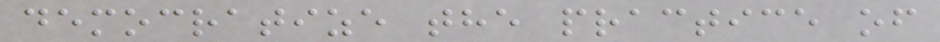democratize the practice of
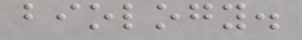biology.
